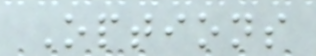Options
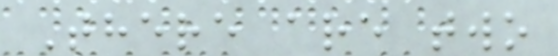There are two
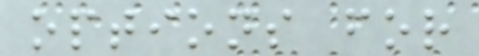options for
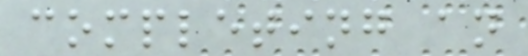completing an
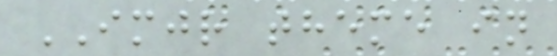IMJR theme in
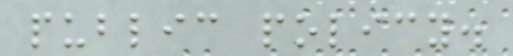public policy.
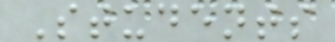Students
